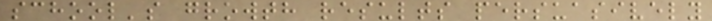school's growth results persuasively
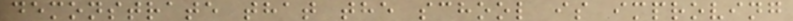demonstrate that the school is improving
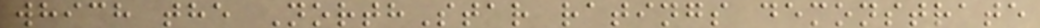which the NorthStar ratings demonstrate
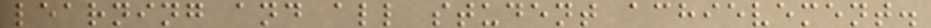learning and all student achievement.
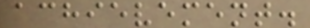achievement.
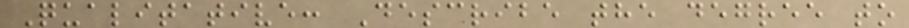Qualitative: Describe the degree to
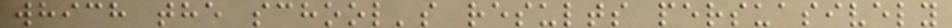which the school's results persuasively
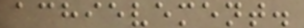achievement.
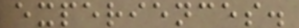experiences.
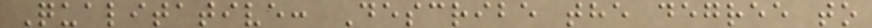Qualitative: Describe the degree to
